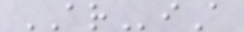ARiA
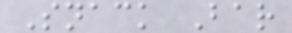Snack Bar
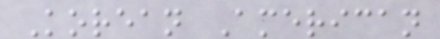Korean American
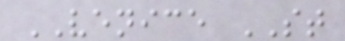VENICE ST
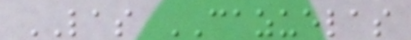LAS CAZUELAS
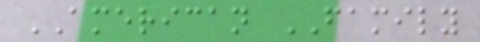AMERICAN FAMILY
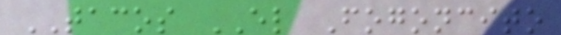TACOS EL Fogoncito
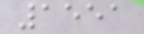1551
